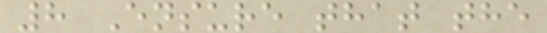8 Ensure that the
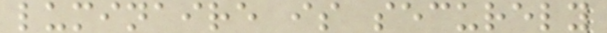luminaire is securely
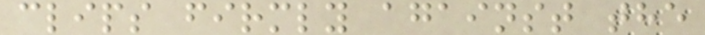clips firmly against the
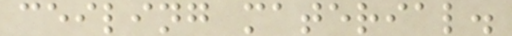ceiling material.
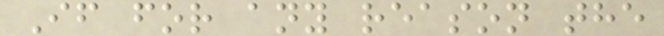If for any reason the
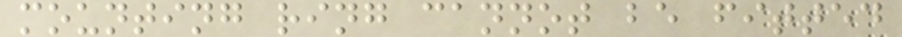mounting ring cannot be fitted
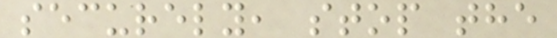securely, stop the
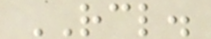RCL.
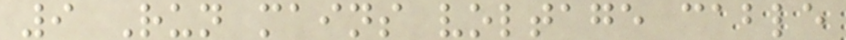9 Run mains voltage cable
